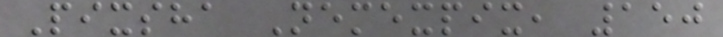Pixsha Nemexpix, 150
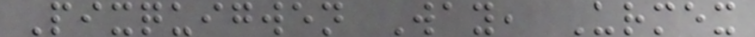Pixquigwen Way, Urmex
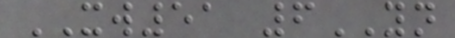XW51 6YN
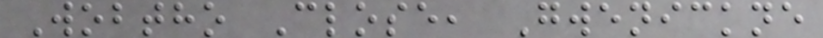Wobtho Close, Gwenickne
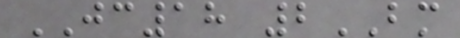JC18 2BM
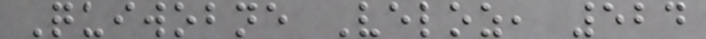Quiwobne Veloz, 524
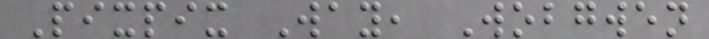Pixpix Way, Wobgwen
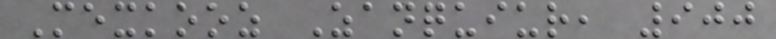Mexkooz Zanquiur, 900
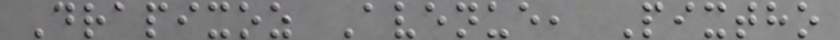Drapixoz Avenue, Pixtho
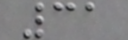31
